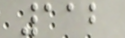112
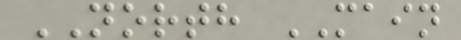NORTH MAIN
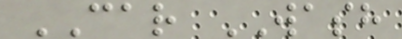CAR WASH
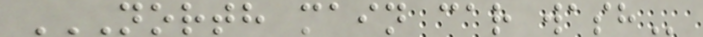NORTH MAIN CAR WASH
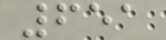651
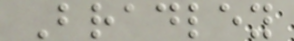Bradley
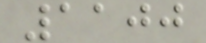1100
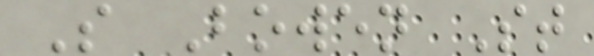S Bowen St
